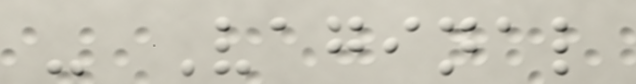- Vaginal
